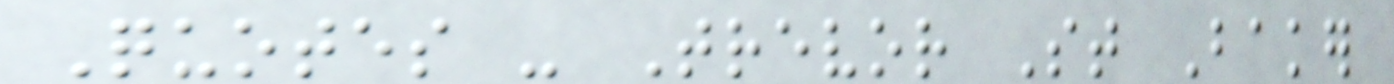Quotes - Trevor St Baker
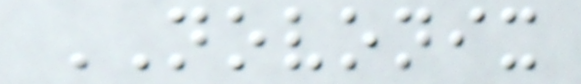NOVONIX
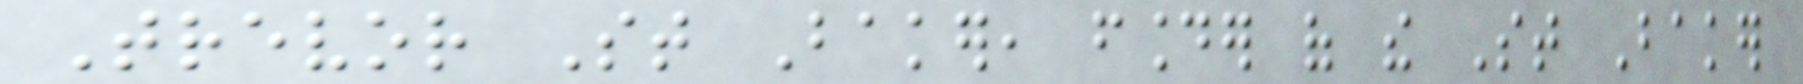Trevor St Baker, founder of the St Baker
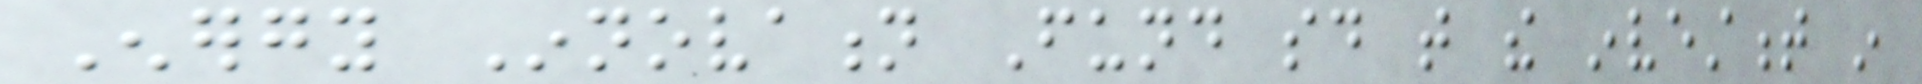Energy Innovation Fund said that the investment in
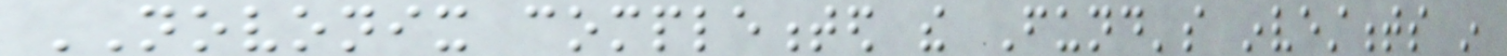NOVONIX complemented the Fund's investments in
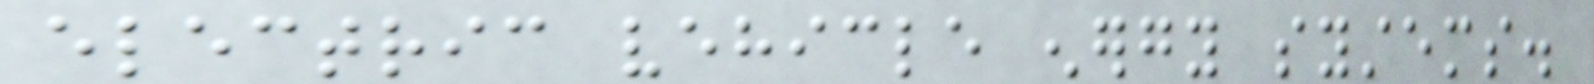electric vehicle energy systems.
